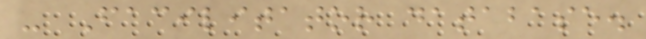- Facilitator database.
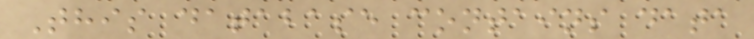This database contains data
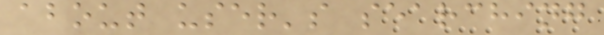about user's searching
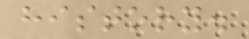history.
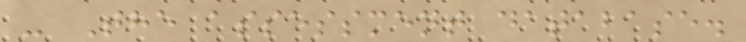- The assessment database.
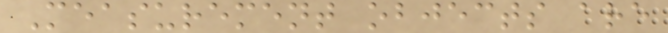Measurement objects are
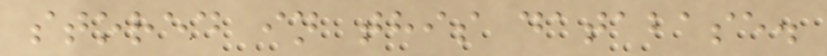stored in this database.
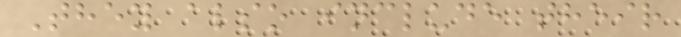They also include their
